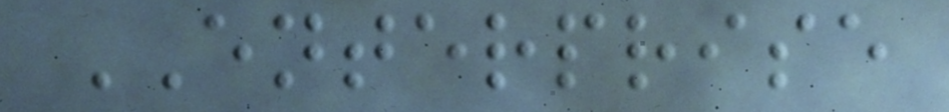ENTERPRISE
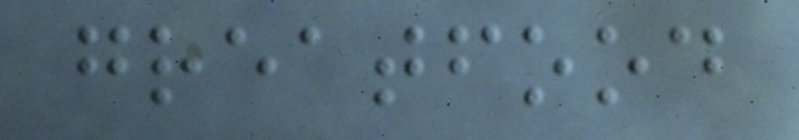greatfood
